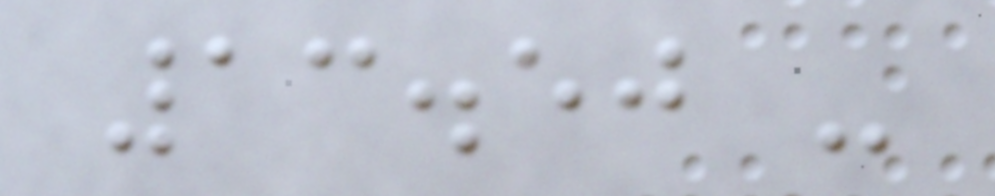13.50 -
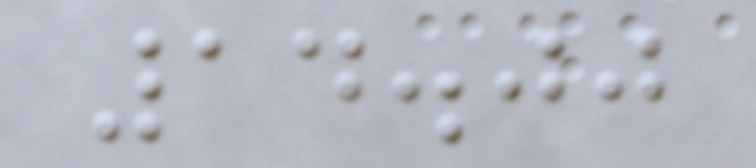14.00
